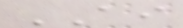AI
